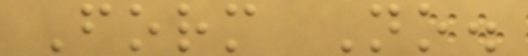Form No.
